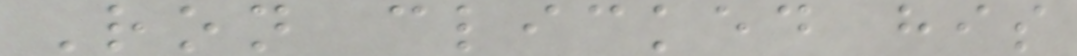Ron clicked his
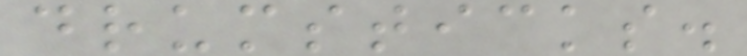drumsticks.
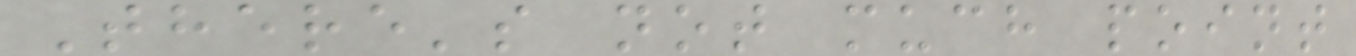There's not much point
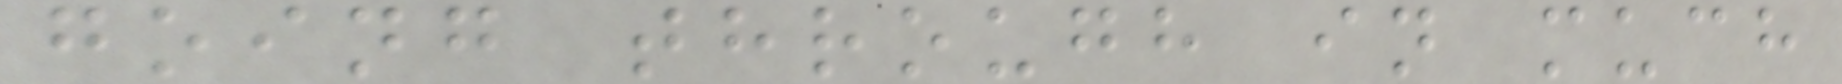going through in much
